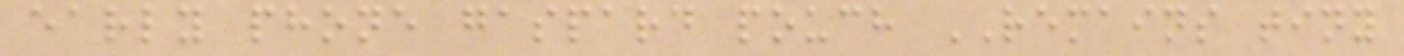early phone gaspard pouch REMAINS tiny
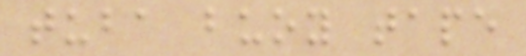tuba buoy tape
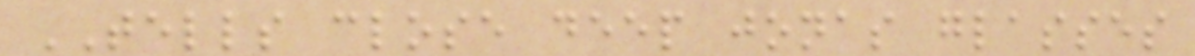TELLS close deep jonas glasses
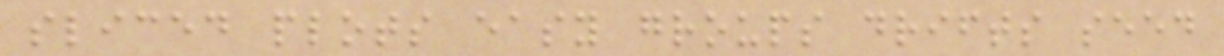sliced plots easy groups drifts seed
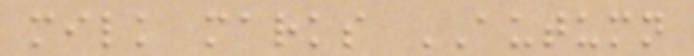milk marks AUTUMN
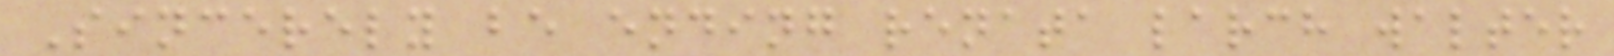Sincerely be ending renata larch walter
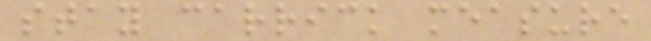stay carrick measure
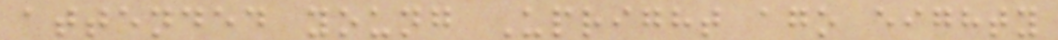attended young Upright ago eighty
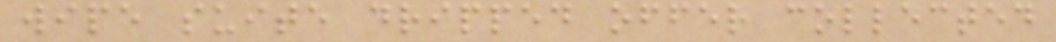wipe suite dripped offer collected
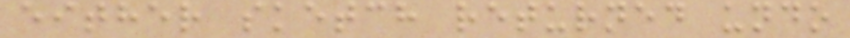either sketch returned undo
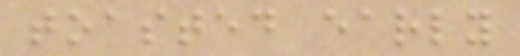toasted early
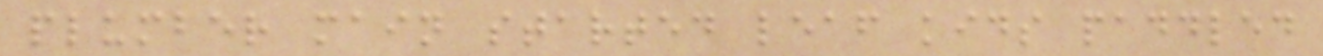plumber main started leaf kids paddled
